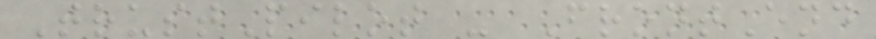TrustPilot - FrontEnd
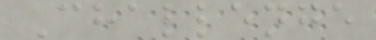Challenge
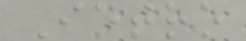Intro
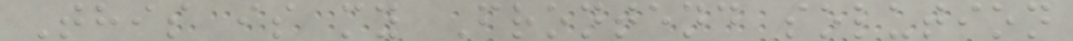This is my Frontend solution
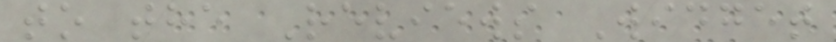to the Reviews Widget
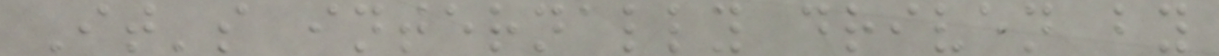It's internally driven by
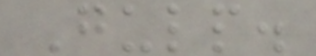Gulp.
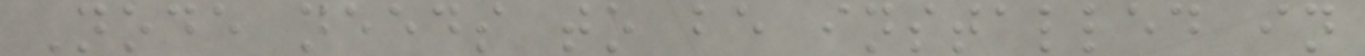Node needs to be installed in
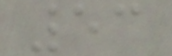53
